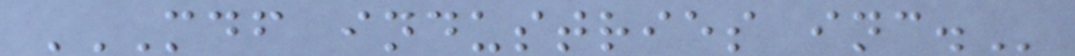MDF INDUSTRIES INC.
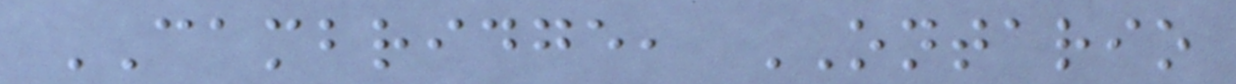CAMBRIDGE, ONTARIO
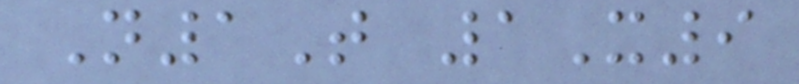N1T 1X9
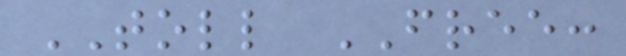TOLL FREE:
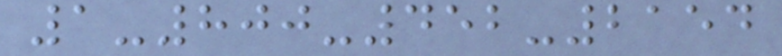1-800-452-2154
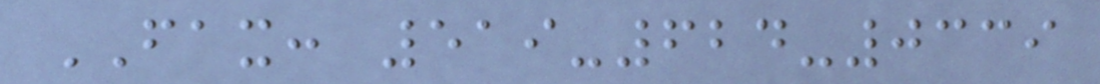FAX: 519-624-0339
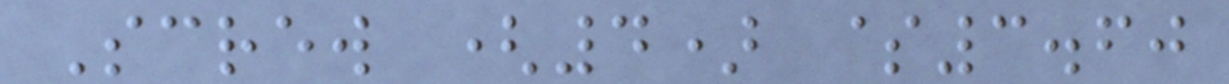Screw (4) $3.60
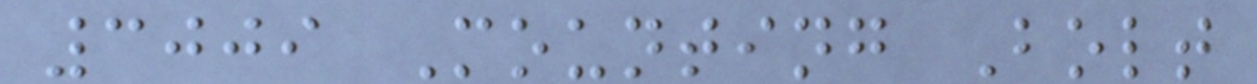3009 Mounting Bolt
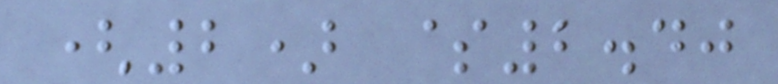(2) $2.40
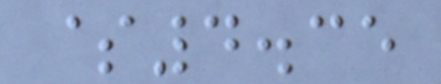$4.35
